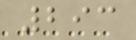293
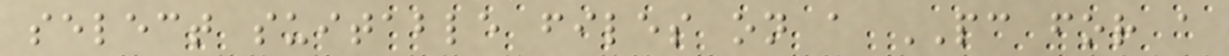select suitable files on a PC for a
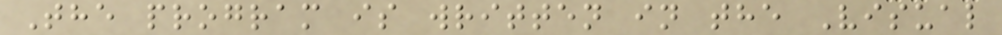The program is written in the Visual
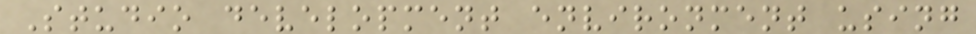Studio development environment using
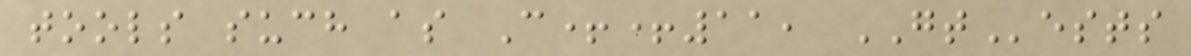tools such as C++11, GTests
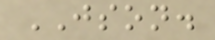JSON.
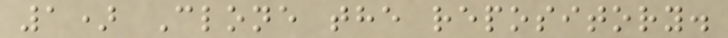1) Clone the repository.
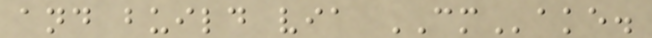and build via CMake.
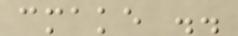cmake ..
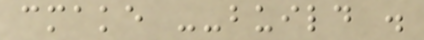cmake --build .
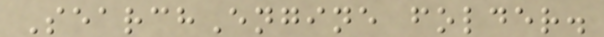SearchEngine folder.
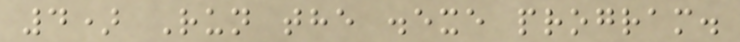4) Run the .exe program.
